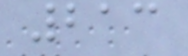213
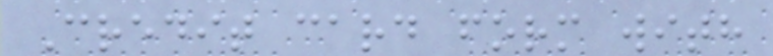Credit card form with
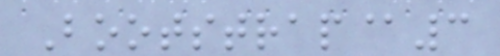Bootstrap@3
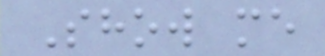Show me
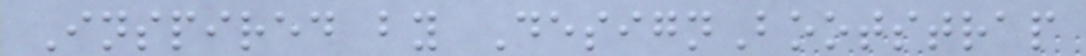Inspired by DesignBootstrap
